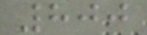800
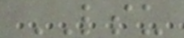LSU
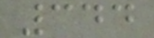344
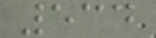534
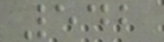542
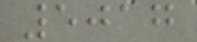5017
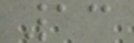13
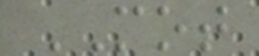MOT
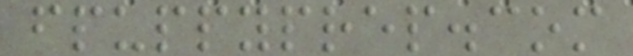fpuppyprep.com
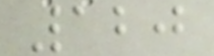120
